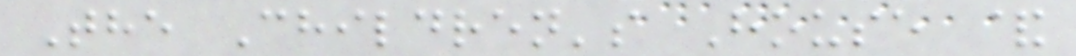The Children's House &
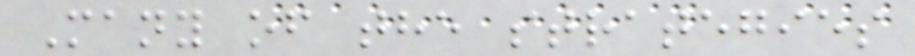Many of the strategies
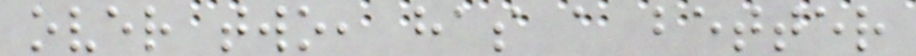over two, has a better
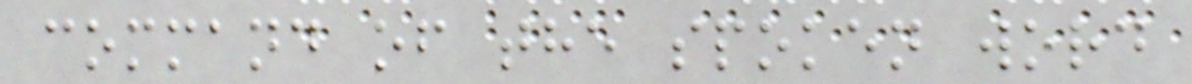command of the spoken word
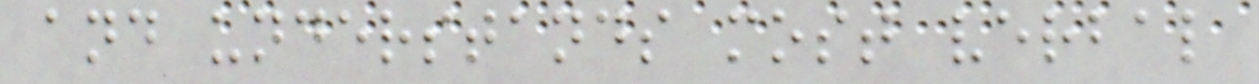and understands most verbal
